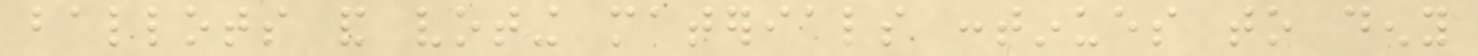ballots and voting materials continues to deny
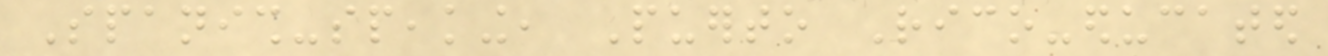Spanish-speaking, Puerto Rico-educated
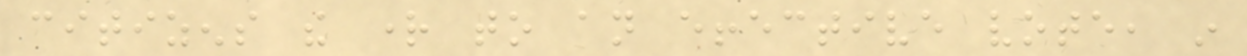citizens the right to an effective vote, in
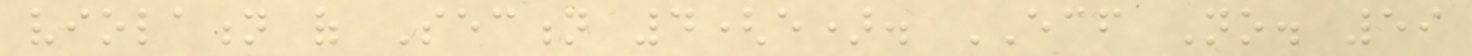violation of Section 4(e). ECF No. 59
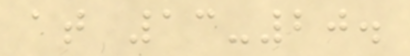at 13-20.
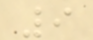9
